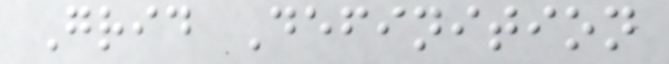Grid Definition
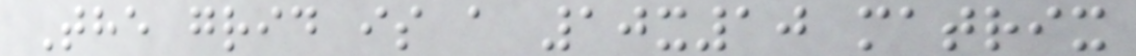The grid is a 10x10 matrix
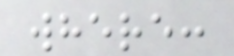where:
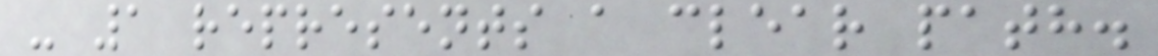- 1 represents a clear path.
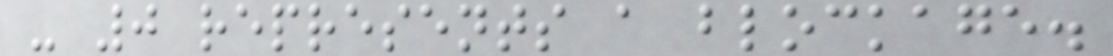- 0 represents a blockage.
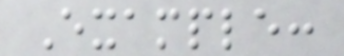Example:
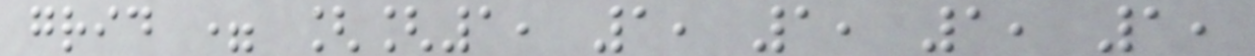grid = [[1, 1, 1, 1, 1,
